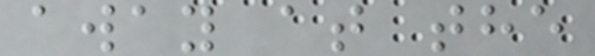away at the
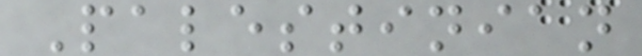Palestinian
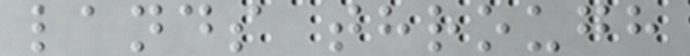lands through
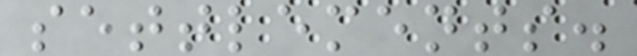settlements.
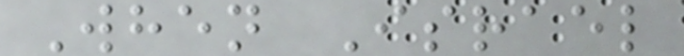When Israel
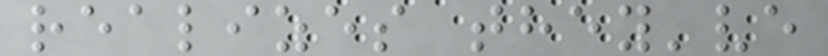realizes they've
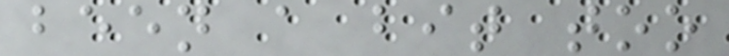been a bit too
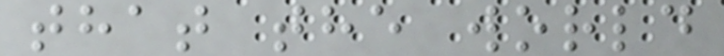that the world
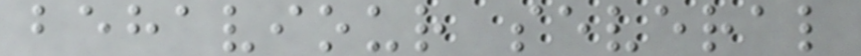behaviour several
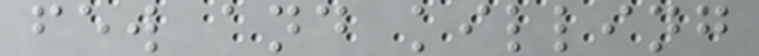few and killing
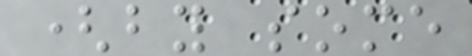(by some
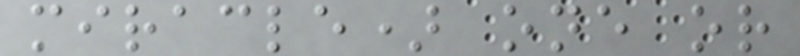miracle) one or
